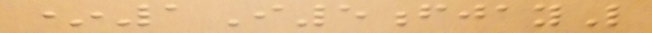*1I5fjayL
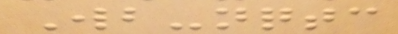Wb-nqtc
